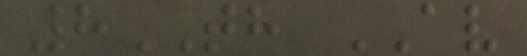8TH AV
